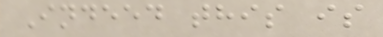Indeed this is
